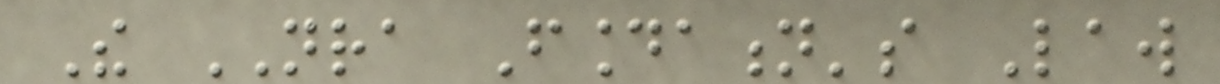The NRA Foundation's Law
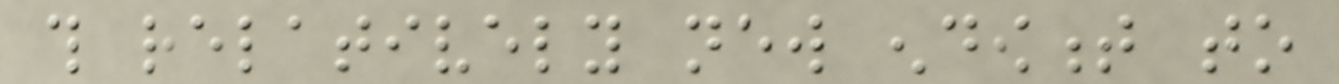this relatively new endowment to
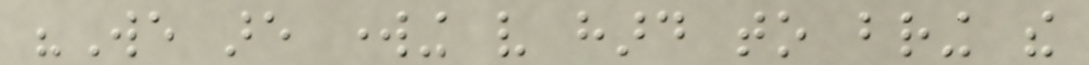"We are working very hard to bring the
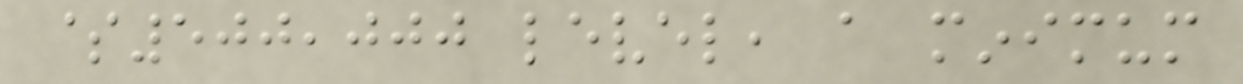$500,000 level, a minimum
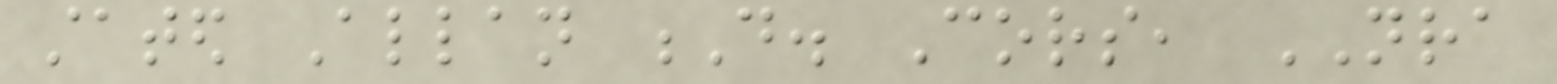stated Allan D. Cors, NRA
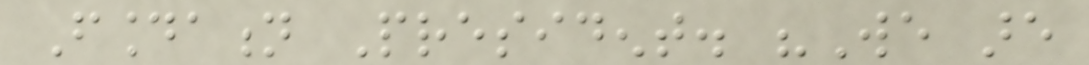Foundation President. "We are
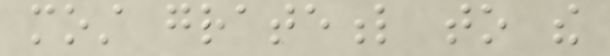most grateful to the
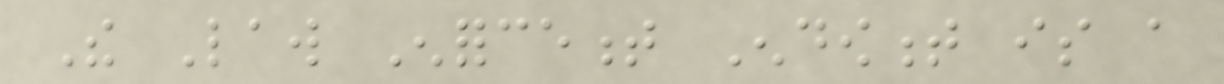The Law Enforcement Endowment is a
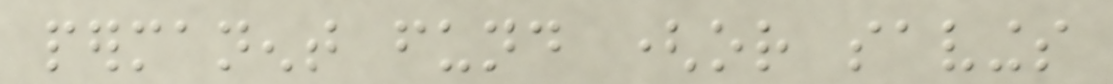permanent fund (or savings
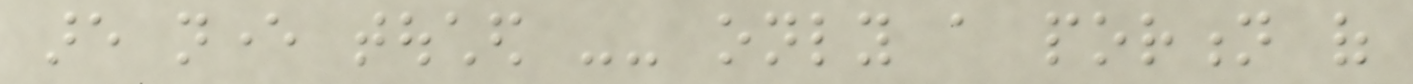are never touched -- only a portion of
